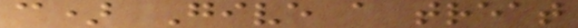c) Give a treat
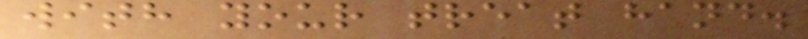with your treat hand.
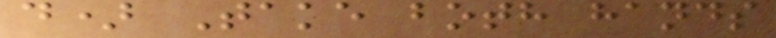d) Take both hands
